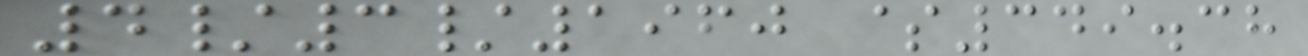4/3/1960 $349.38
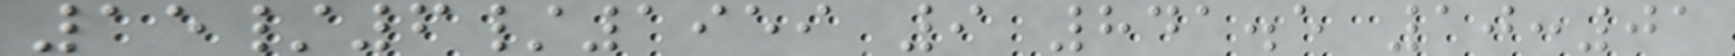15/6/1959 9 841.5 10:01
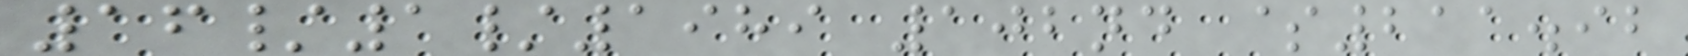16/1/1989 102nd $211.92
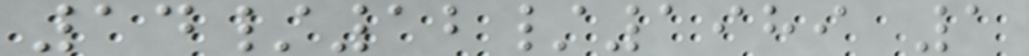14/12/1989 1
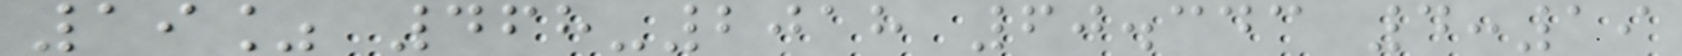19% 468-2018 60.343 4:19
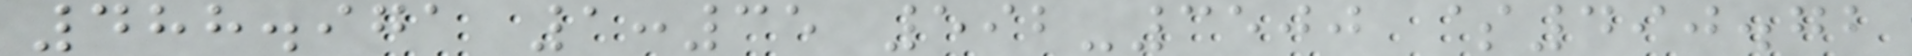488.971 1:35 592-3500 $490.72
